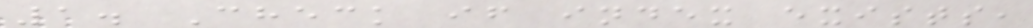1. Check if index exists,
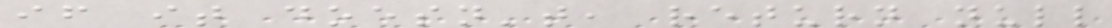if it doesn't, return null
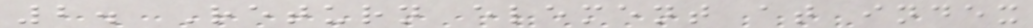2. Return element at index
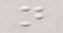n
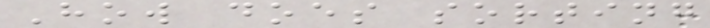How does sorting
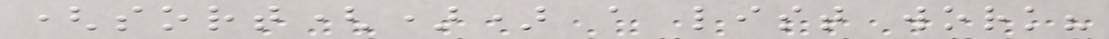(sort()) a list work?
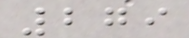279
